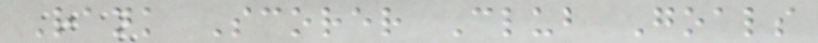Rank Scorer Club Goals
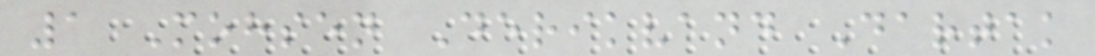1 Mohsen Derikvand Dartak
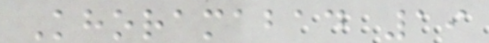Khoramabad 19
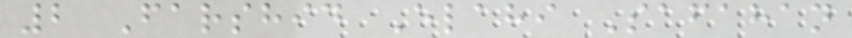2 Farshid Elahi Safahan
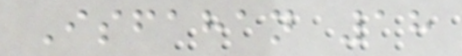Isfahan 18
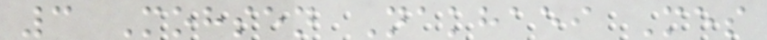3 Mohsen Nakhaei Mes
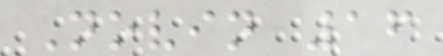Novin 16
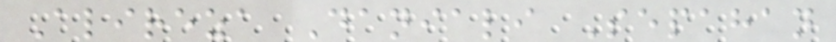Alireza Daniali Sepahan
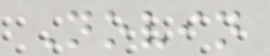Novin
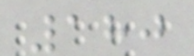180
